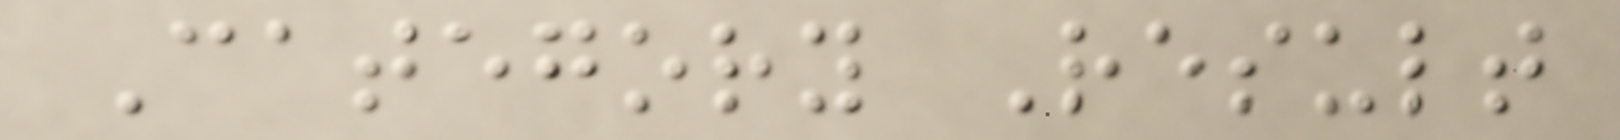Category Result
